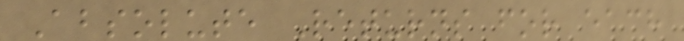Absolute Returns for each
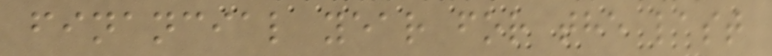financial year for the last
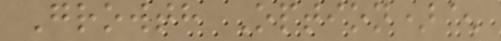Growth Option)^
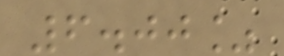6.00%
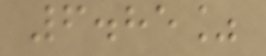6.85%
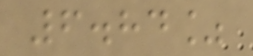6.84%
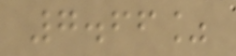7.66%
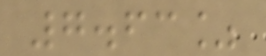7.63%
